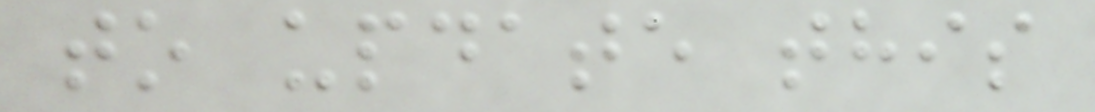to update this
